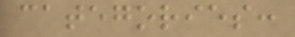categories:
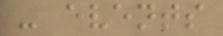- events
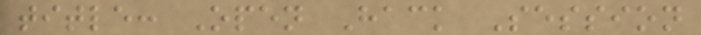title: Open Hack Session
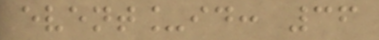event_id: 36
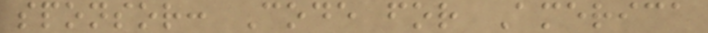sponsor: Code for America
